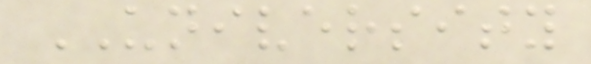UNIVERSITY
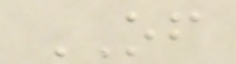OF
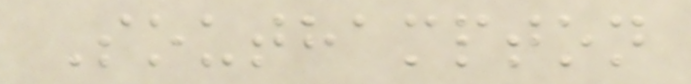Southampton
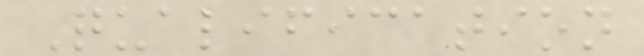Qualification
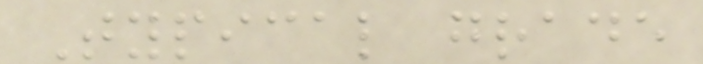Typical grade
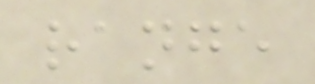range
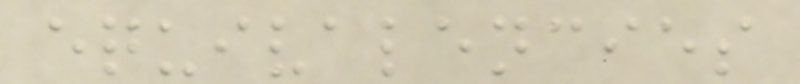equivalencies
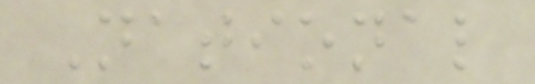National
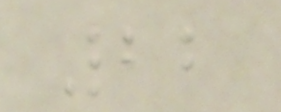22
